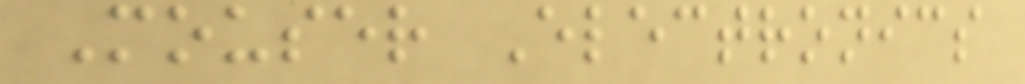Mouser Electronics
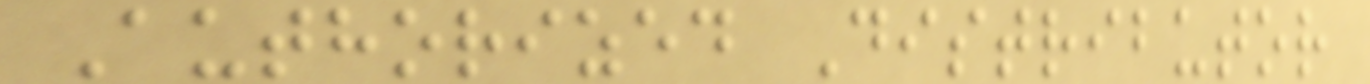Authorized Distributor
